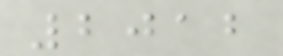2012
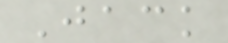Jack
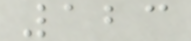123
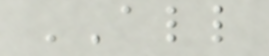ALL
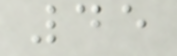45
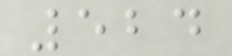524
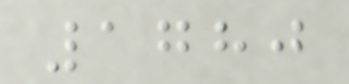1780
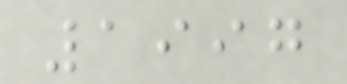1997
